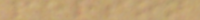person
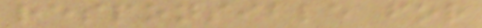responsible for
